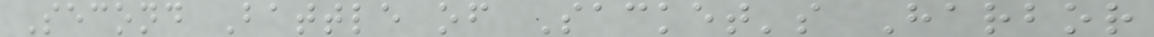Second Battle of Sacket's Harbor
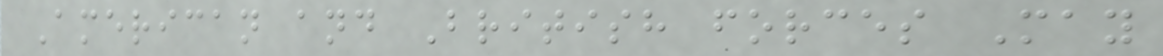American and British forces May
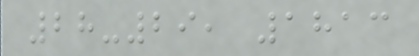28-29, 1813
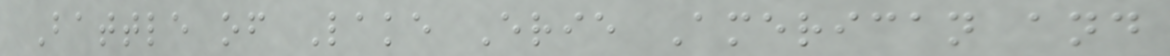Battle of Lake Erie American and
